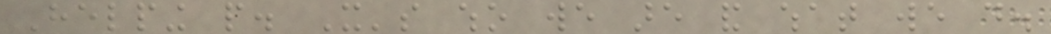Helping people. It's who we are and what we do.
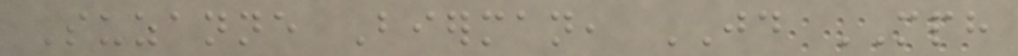Suzanne Bierman, JD MPH
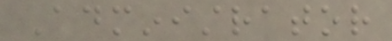Administrator
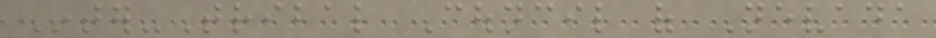Inter-Tribal Council of Nevada
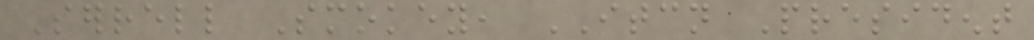Serrell Smokey, ITCN President
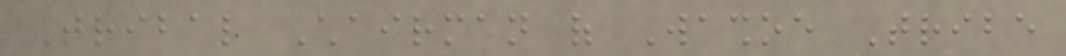Tribal Chairman of Washoe Tribe
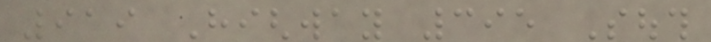919 Highway 395 South
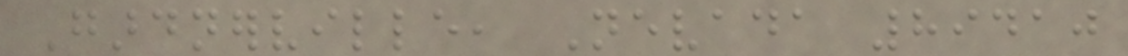Gardnerville, Nevada 89410
